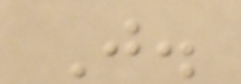J.
